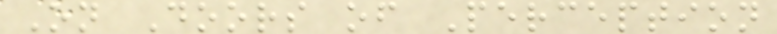On Doors of Perception
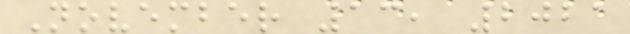November 13, 2021
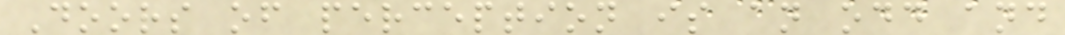Doors of perception is an odd and
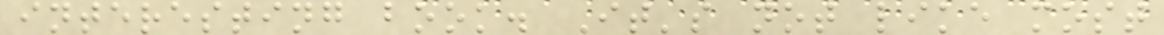interesting book. It's not like most
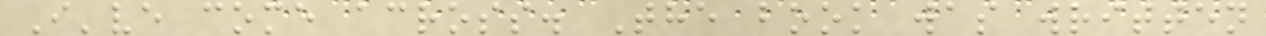I've come across. The book was written
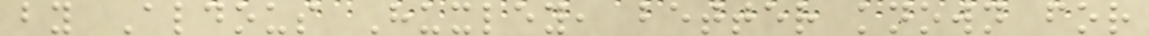by Aldous Huxley, better known for
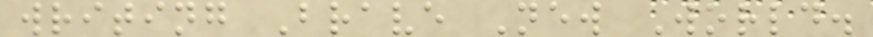writing Brave New World.
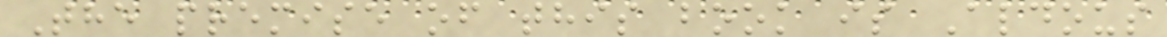The premise of this book is Aldous
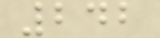242
